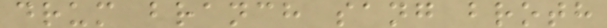drum branch sang broth
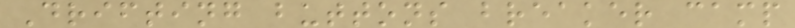Drifting buttons breaker camp
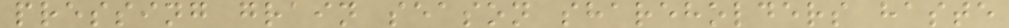pressing grain season shareholders haste
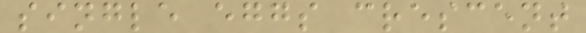single eggs crescent
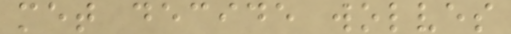met decide wolves
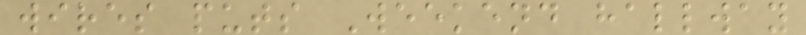wires puts Weekend hallway
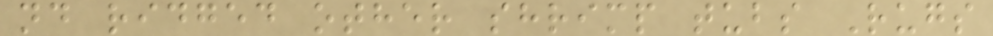nd ridged other shrimp tubs Rugs
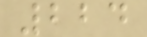224
